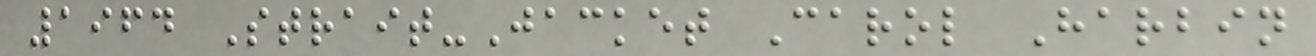1964 Strait-Jacket Carol Harbin
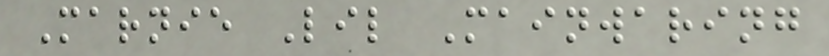Marnie Lil Mainwaring
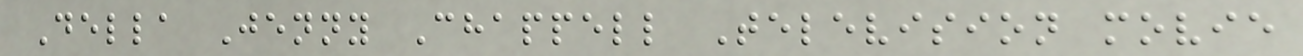Della Jenny Chappell Television movie
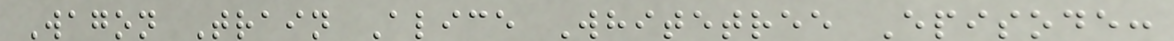Wagon Train Alice Whitetree Episode:
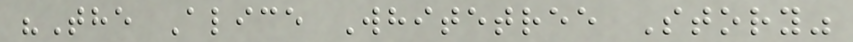"The Alice Whitetree Story"
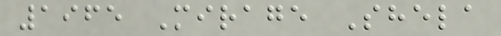1965 Mirage Shela
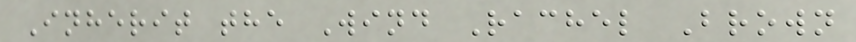Inherit the Wind Rachel Brown
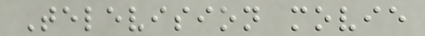Television movie
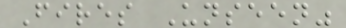Fires Unseen"
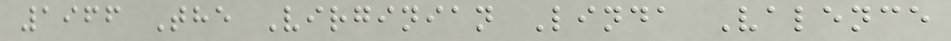1966 The Virginian Linda Valence
